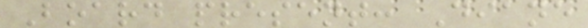Board present: Diane
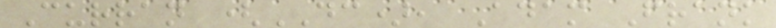Curran (DC), Adam Frank
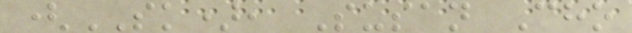(SK), Susan Cho
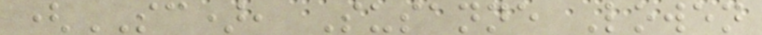(SC), Susanne Lowen
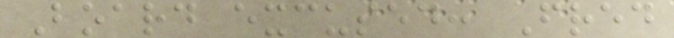Board excused: Fred
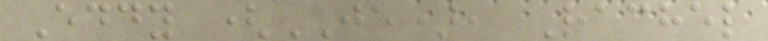Eddy (JE), Rachel
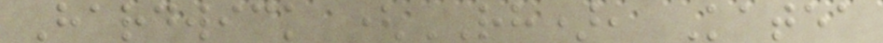Hardwick (RH), Katea
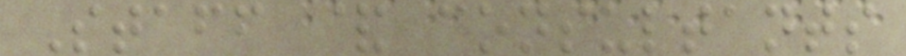Staff & consultants
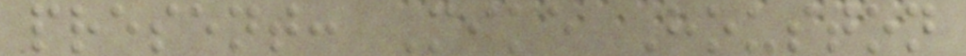present: Mike Houston
